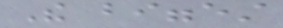The biggest
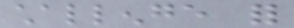challenge for
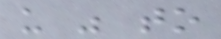us was to
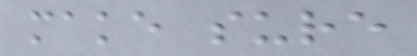make sure
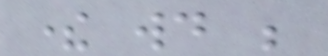there would be
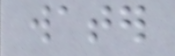water
